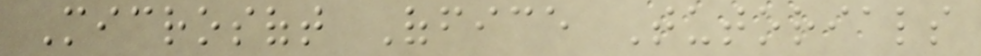Microsoft Office Tutorials
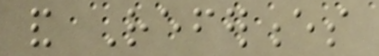and References
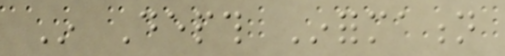In Depth Information
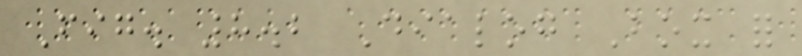Fig. 8.2 Dialog Box for
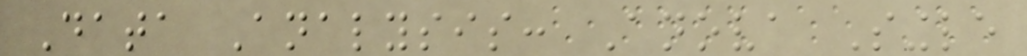Data Analysis: Anova Single
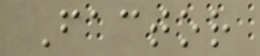Factor
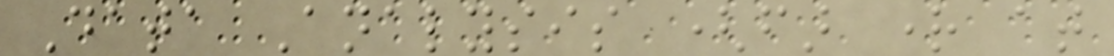Data Analysis (far right at
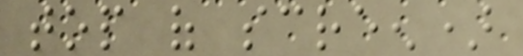top of screen)
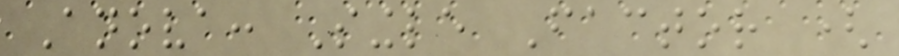Anova: Single Factor (
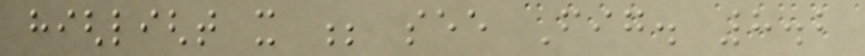highlight it ; see Fig. 8.2
